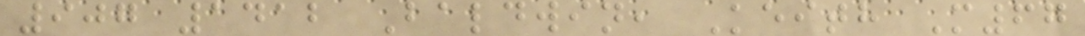907 1412 Baldwin, Keith M67
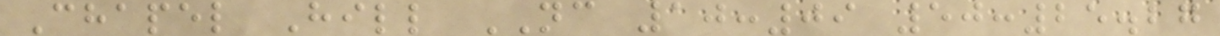Chapel Hill NC 10:09 50:25.27
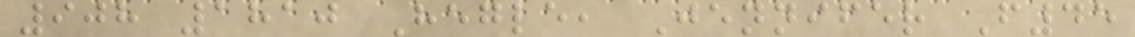908 1810 Hegle, Jennifer F45
